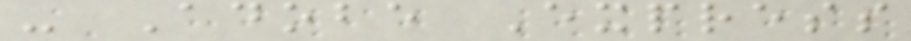- Adobe Express
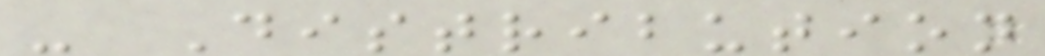- Distribution
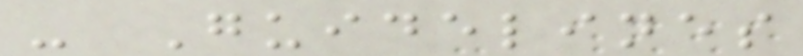- Guidelines
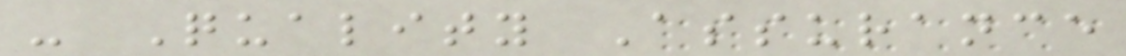- Quality Assurance
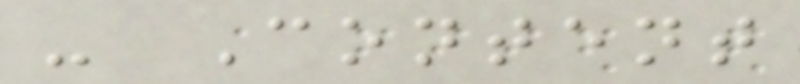- Content
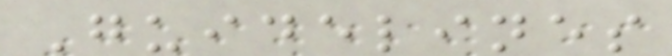Guidelines
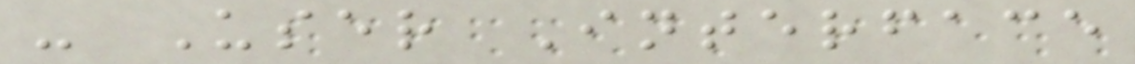- User Interface
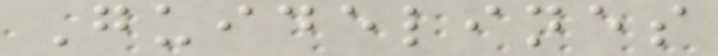Guidelines
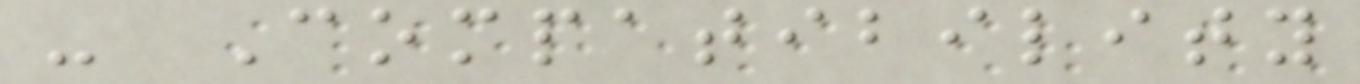- Compatibility
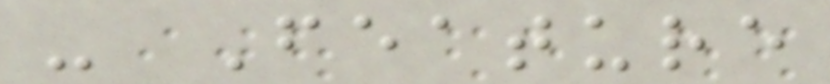- Feature
